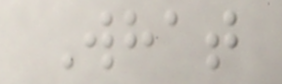What
